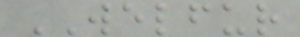WELFUR
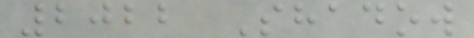2022 Shadow
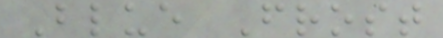Blue Frost
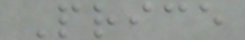Price
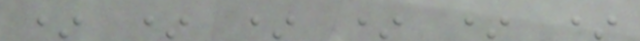* * * * * *
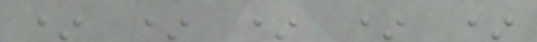* * * * *
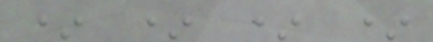* * * *
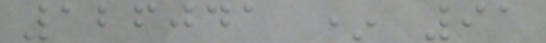126041 * 91
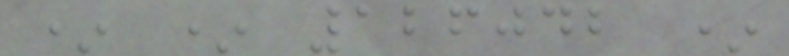* * 126042 *
